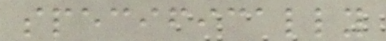specifically
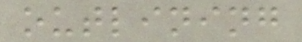outlining
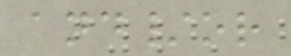and/or
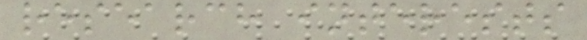research interests
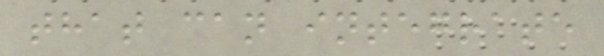that can integrate
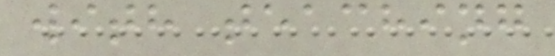with teaching
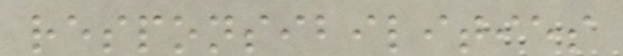responsibilities
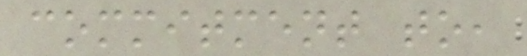commitment to,
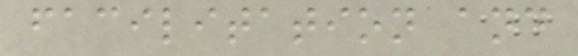facilitation and
